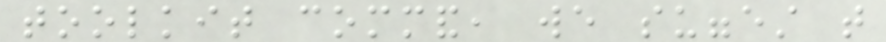toolkit command, we suggest that
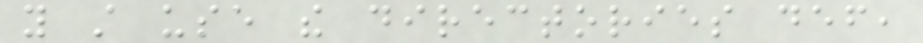you still use the directories def,
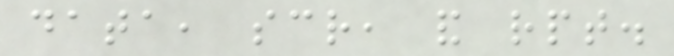data, scr, and rpt.
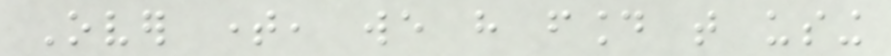Over time, we have found that using
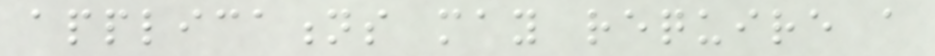applications may require a
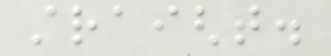straight.
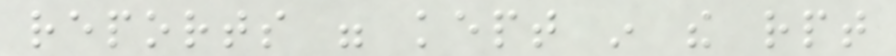reports were kept in the rpt
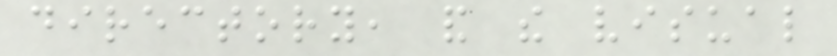directory, and the visual
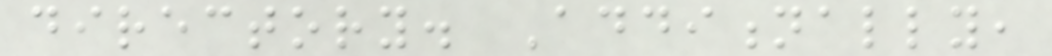directory. Additionally,
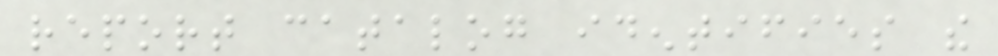report catalog identifies the
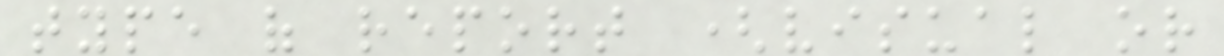type of report (visual or
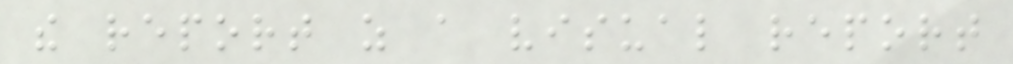the report as a visual report
